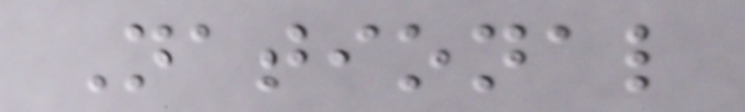National
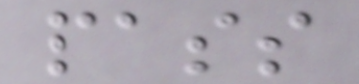pass
